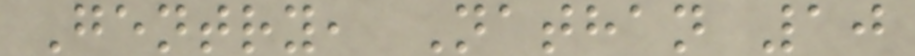Gentry, Nathan 10
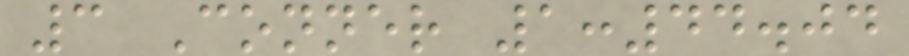3 Conner 1:44.04
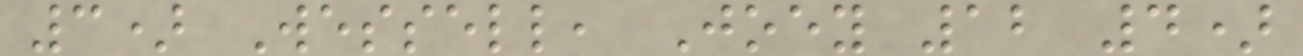3) Wessell, Joey 12 4)
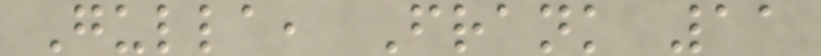Gulla, Frank 11
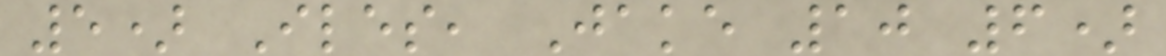5) Iles, Jake 10 6)
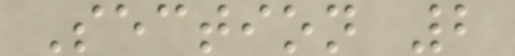Section 2
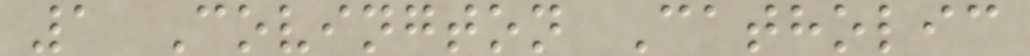1 Covington Catholic
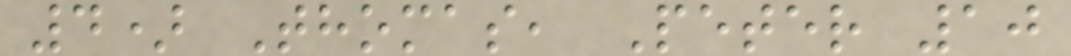4) Thomas, Peter 10
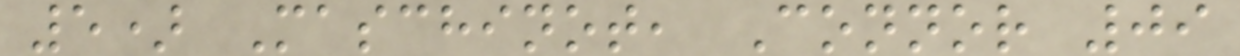5) Maschinot, Connor 09
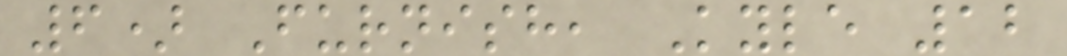6) Furnish, Kyle 12
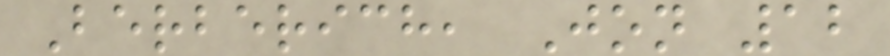Berberich, Jon 12
